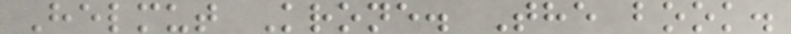Helmut Krone. The book.
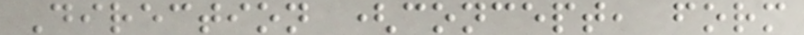Direction (concept, form
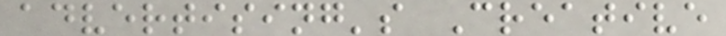advertising's Creative
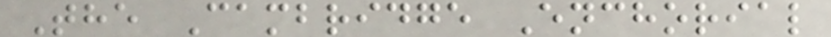The Cambridge Enchorial
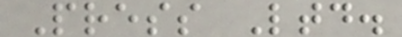Press Ltd.
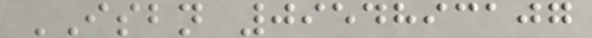ISBN 0954893107
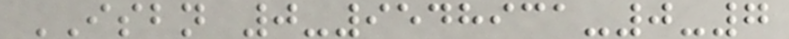ISBN 0-9548931-0-7
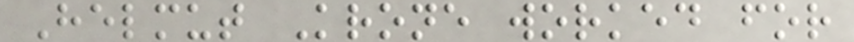Helmut Krone worked for
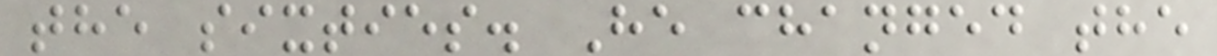the sixties. He changed the
